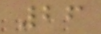26
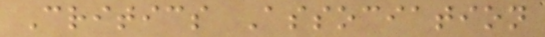Critics Association
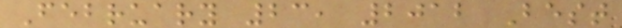February 23, 2012 Best
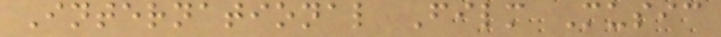International Film Music
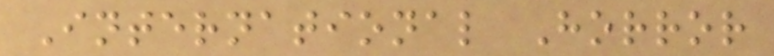International Horror
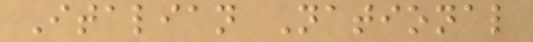Italian National
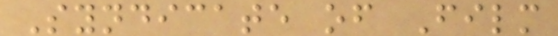Syndicate of Film
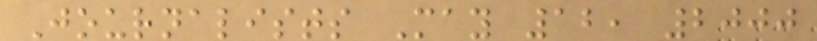Journalists May 12, 2000
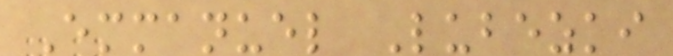Emmanuel Lubezki
